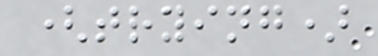(trying)
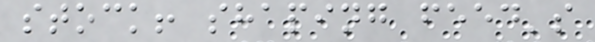stock! shaping feed's
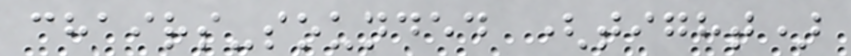chairs-sounded (tight)
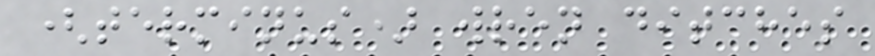(terminus) wren ditches
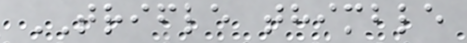TRIFLE thimble
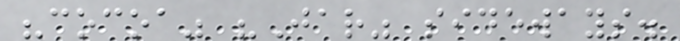"cocoa" "Jar" sideways.
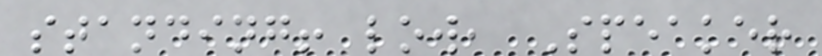standing! low, Speaker
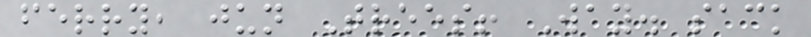ferry, jun Trees! Way. sack
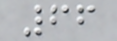66
